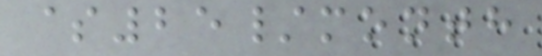$25/month
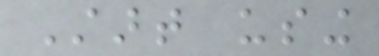Start using
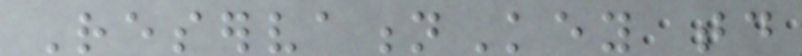ReservationKey today
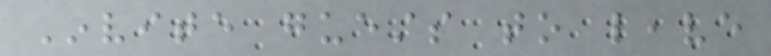Invite guests to leave
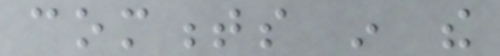comments in the
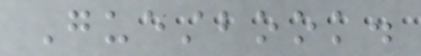Guestbook.
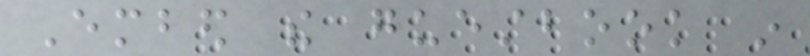Embed the guestbook in
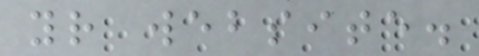your website.
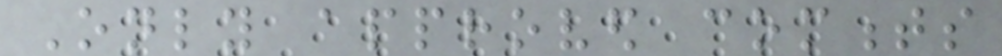Only approved comments
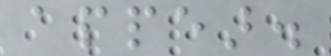appear.
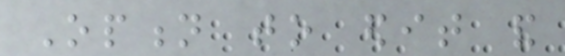Option to edit and
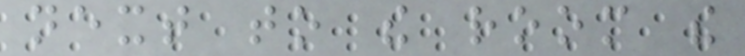next to the room the
